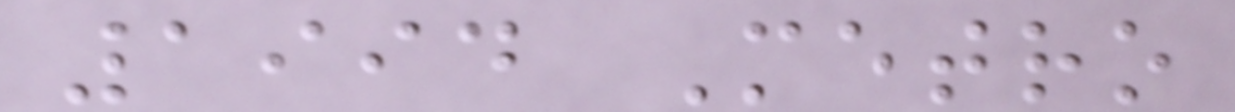1994 Metro
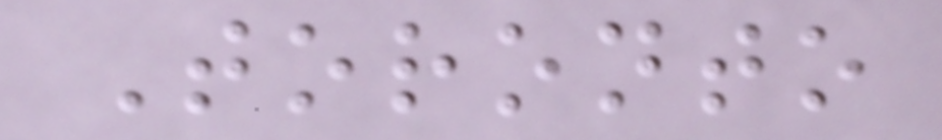Toronto
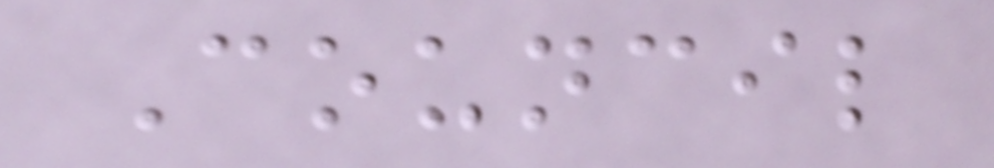Council
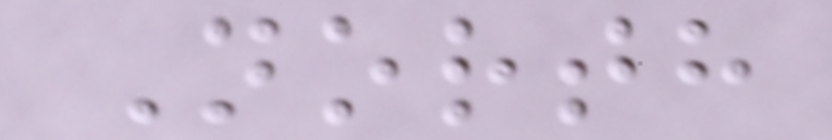North
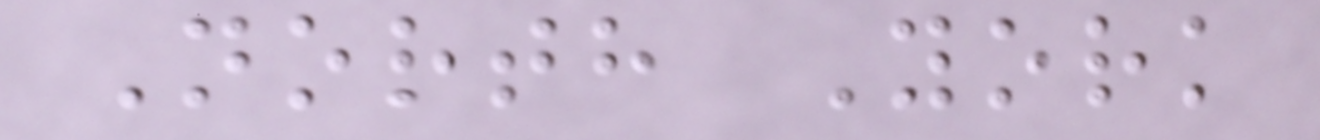North York
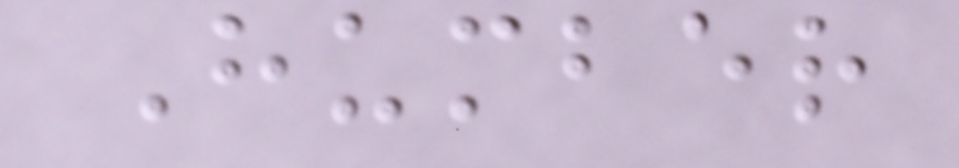Humber
